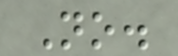No.
